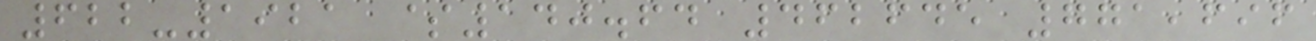622-1921 $140.64 462645 771,696
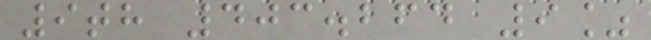9th 403.264 9%
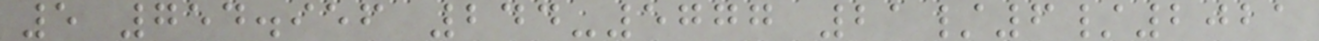5 754.956 244-5777 21/6/2021
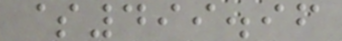$499.96
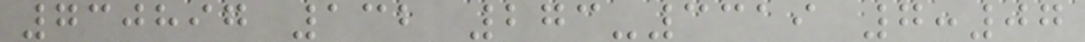730897 132 273-3319 7:07
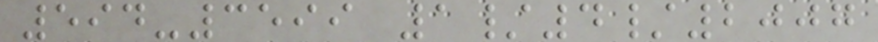594-3599 1/4/2007
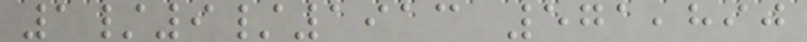1/9/1913 571,890
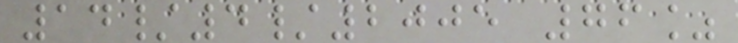14/4/2005 76%
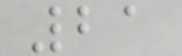21
